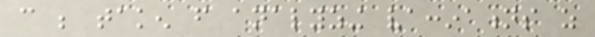can be taken from analyzing vaccinations as
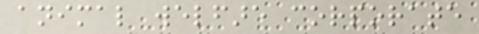animal welfare corporate
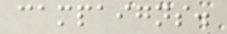campaigns.
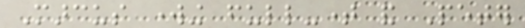Marcus working full-time and Peter
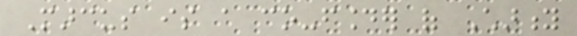Marcus is a co-founder of Charity
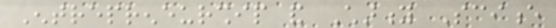Entrepreneurship and Charity Science
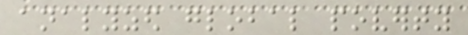analyzed global poverty
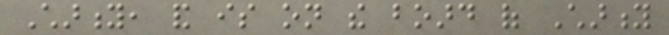Charity, and is on the board of Charity
